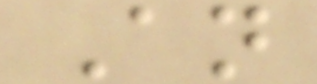An
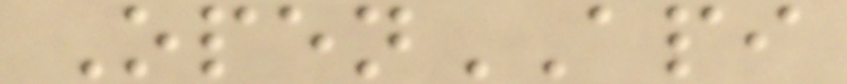OpenAPI
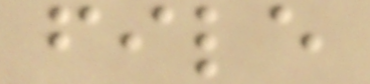file
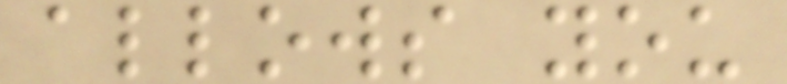allows you
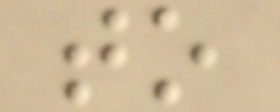to
